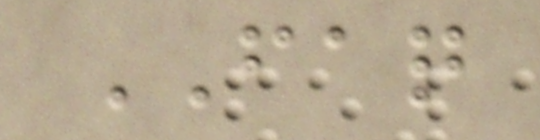FAQ
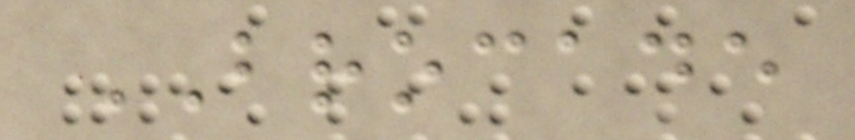BROCADE
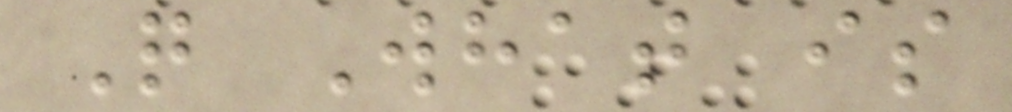Q What is
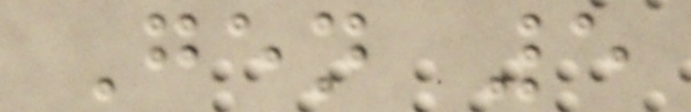Gen 5
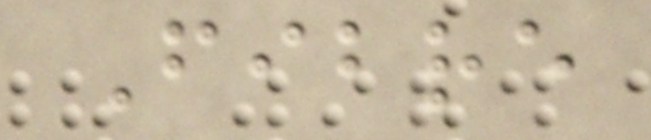Fibre
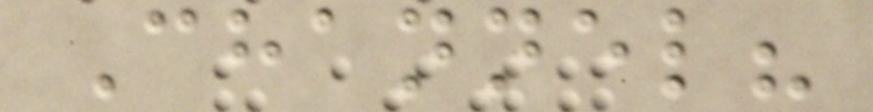Channel?
